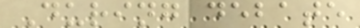During debate
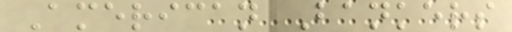American Bankers
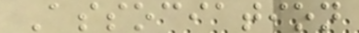Association
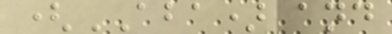(ABA) and
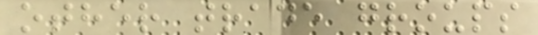other trade groups
